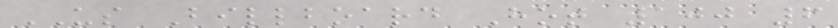US Billboard Hot 100 6
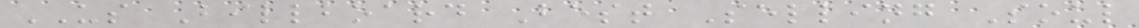US Billboard Best Selling Soul
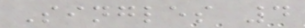Singles 4
